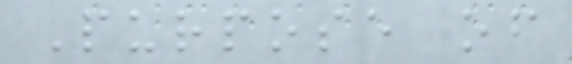Purpose of
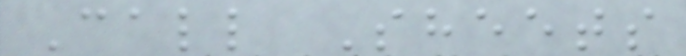Call Sheets
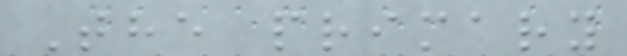The primary
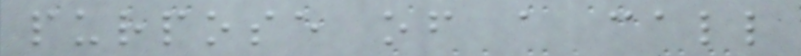purpose of a call
